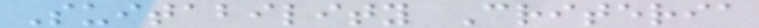Suitability Criteria
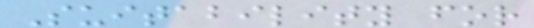Suitability for
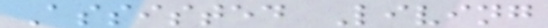Assisted Living
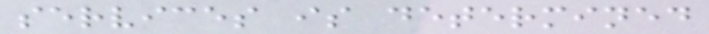services is determined
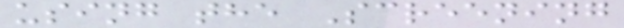using the Screening
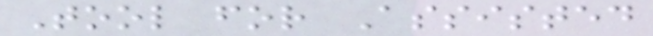Tool for Assisted
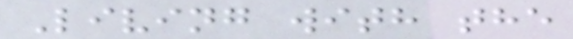Living with the
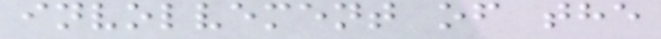involvement of the
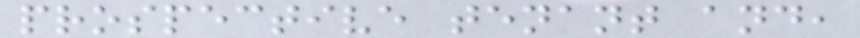prospective tenant and,
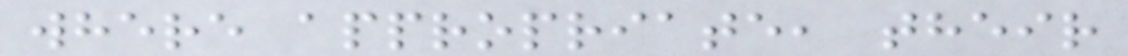where appropriate, their
